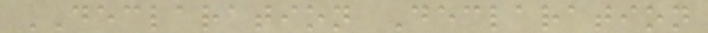DECLARATION Declaration
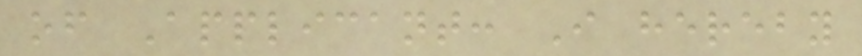of Applicant: I hereby
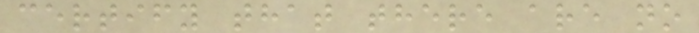certify that there are no
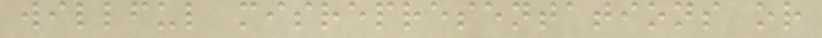willful misrepresentations or
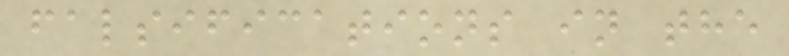falsifications in the
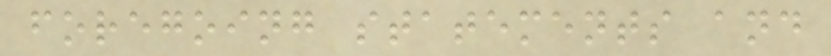foregoing statements and
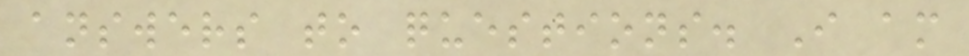answers to questions. I am
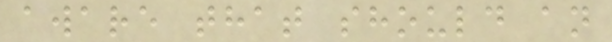aware that should an
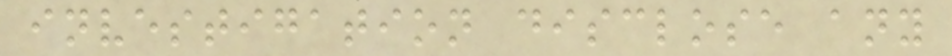investigation disclose any
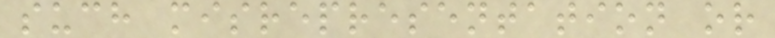such misrepresentation or
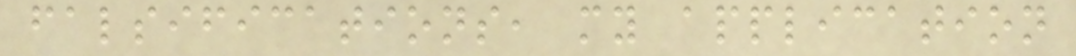falsifications, my application
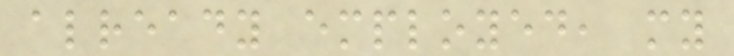already employed, my
